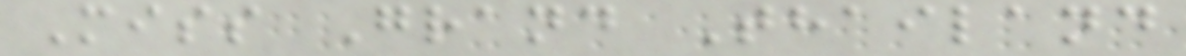Miss Grand Thailand
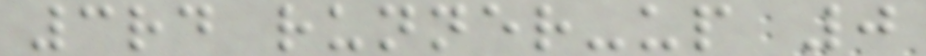3rd runner-up 0
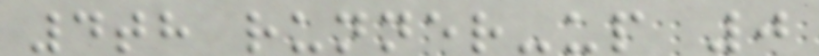4th runner-up 0
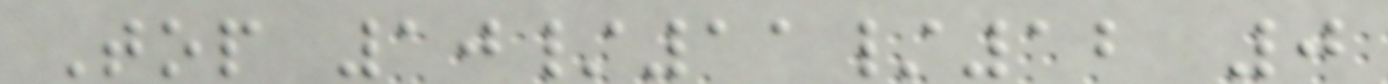Top 10/11/12 0
